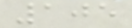105
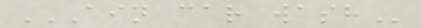AIN CAR WASH
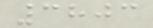3803
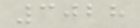3028
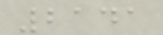2141
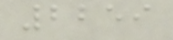2259
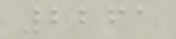2261
